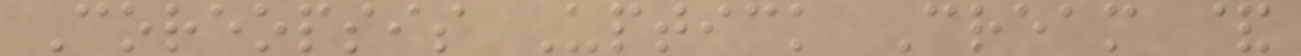Coreopsis Uptick Cream &
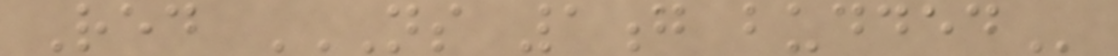Red NS 1G BUDDED
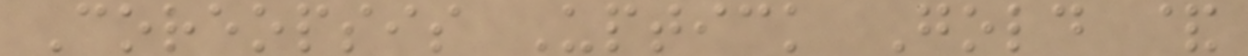Coreopsis Uptick Gold &
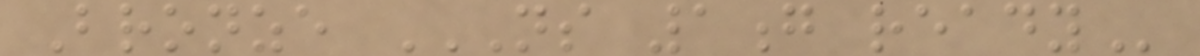Bronze NS 1G READY
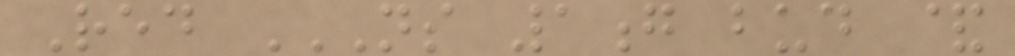Red NS 1G BUD &
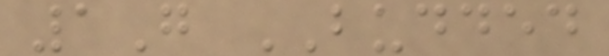1G BUDDED
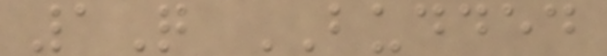1Q BUDDED
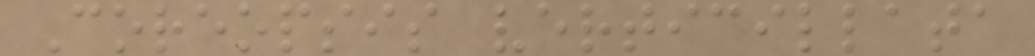Coreopsis verticillata
